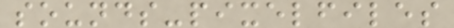sounds-pixelfiles
